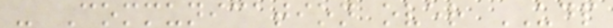- Communication over UDP
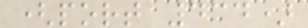(port 434)
